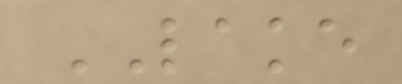LAKE
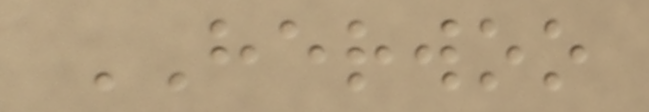HERWOO
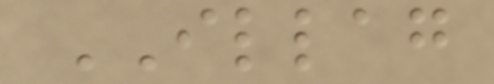ILLAG
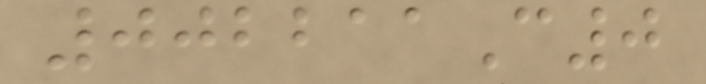002211C0
